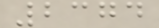2374
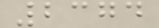2374
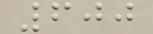600
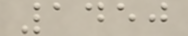1450
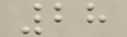28
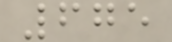675
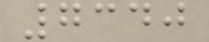7340
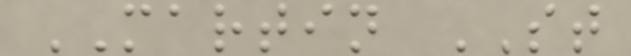MARTIN ST
